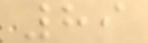89
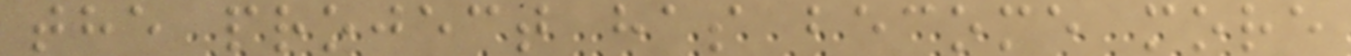the project has become more
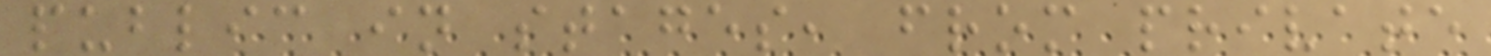public in stages, from private
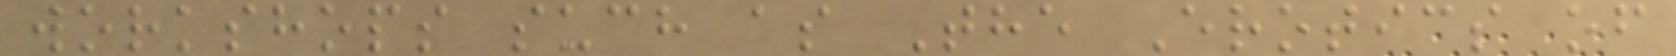workshops such as The Erotics of
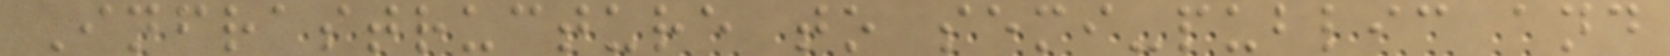Infrastructure to semi-public and
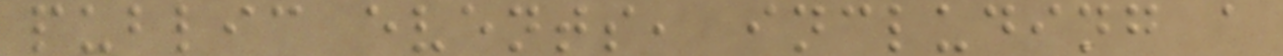public events, including a
